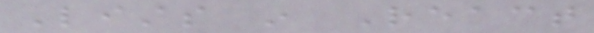Lists in React
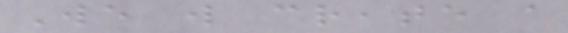We will create a
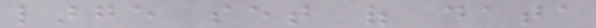large set of data
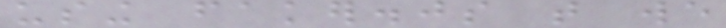using faker.js that we
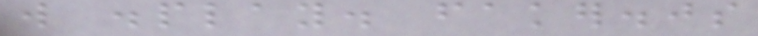will display. faker.js
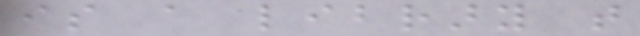is a library that
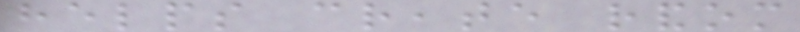helps create random
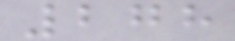278
